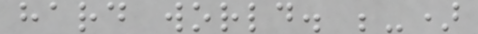hard world. ;-)
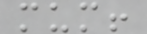mum!
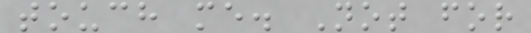touch me. Not for
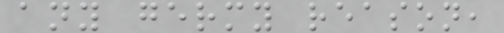any germy reason,
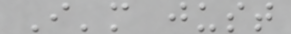I'm just
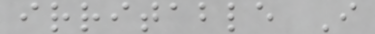irritable I
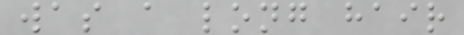was a long hair
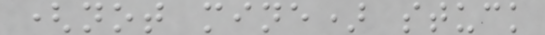(not mine) stuck
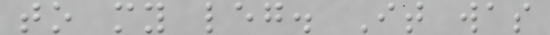to my leg. It was
